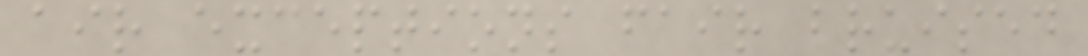air exceptions fair bruised
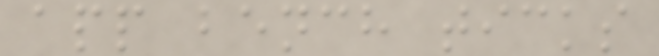app bench ticks
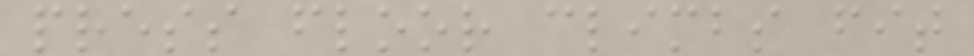press floor climbs fit
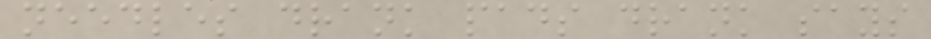needles drank pads drank says
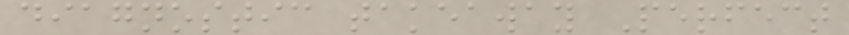diagnostic takeaway Perfect
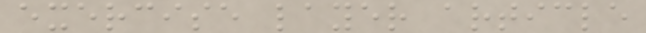exercise layer article
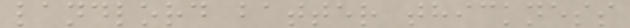landlord batter thickness
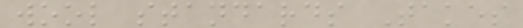wool standards Takes
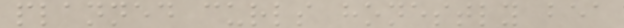planned curls honestly bea
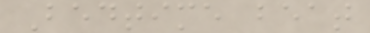Bedtime beat
